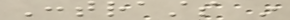Contrasts in
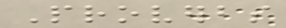Proverbs
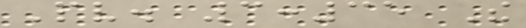Pv. 3:35 The
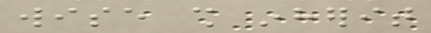wise shall inherit
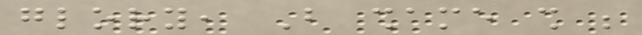glory, But shame shall be
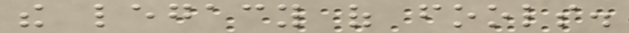the legacy of fools.
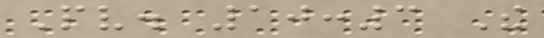Pv. 10:3 The
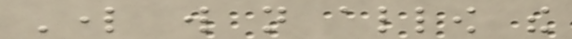Lord will not allow the
